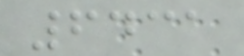6431
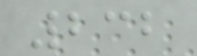232
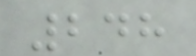248
